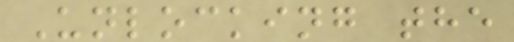Unlocking the
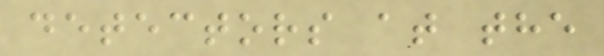detectors at the
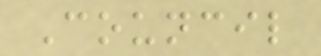Council
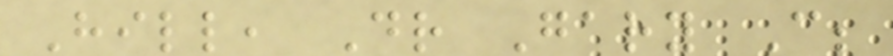Hill, Dr Gary C;
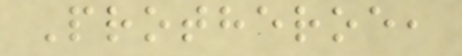Protheroe,
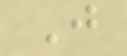J
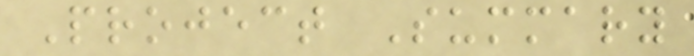Project Summary
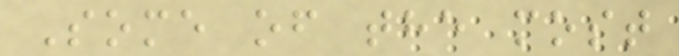Some of the most
